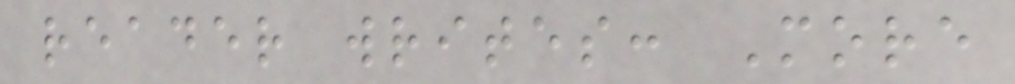reader writes: More
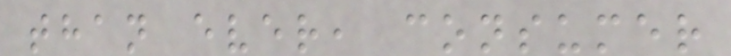than ever, consumer
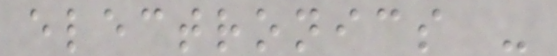electronics -
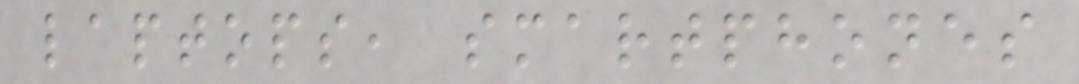laptops, smartphones
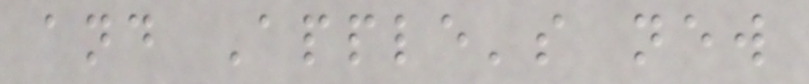and Apple's new
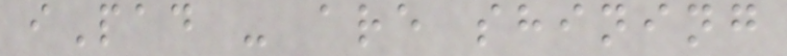iPad - are shining
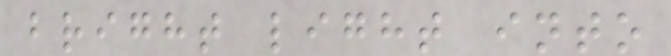bright light into
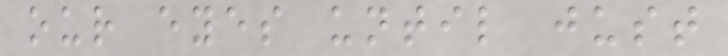our eyes until just
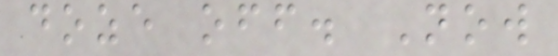doze off. Now
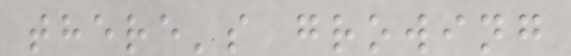there's growing
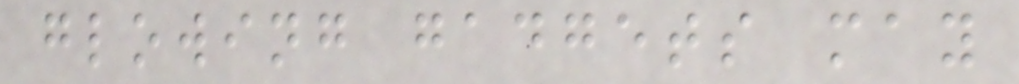glowing gadgets may
